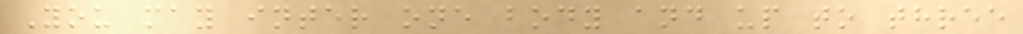You may inter one body and up to three
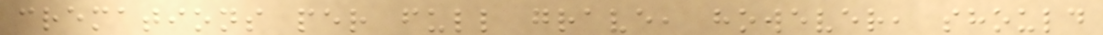cremations per full grave, however, should
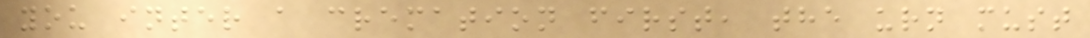you inter a cremation first, the urn must
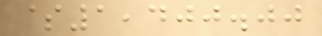$1,400.00
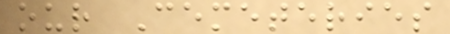our Cemeteries
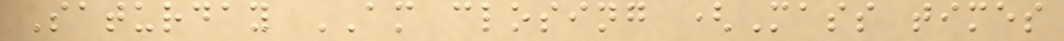Saturday AM closing (Mass times
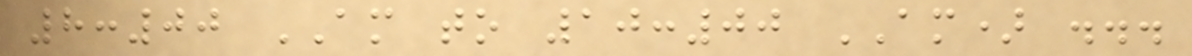8:00 AM to 10:00 AM) ...
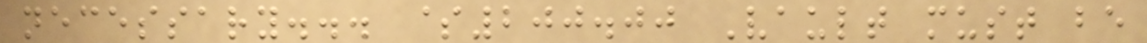necessary... $200.00 Vault must be
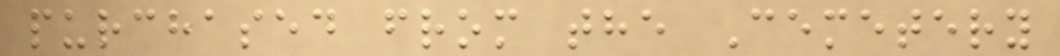purchased from the Cemetery
